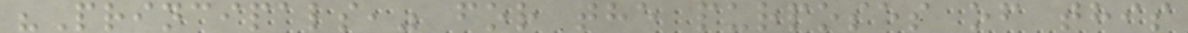"Principals," for the purposes of this
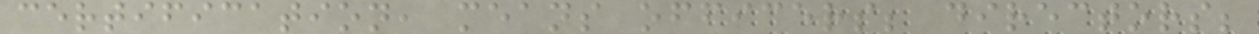certification, means officers; directors;
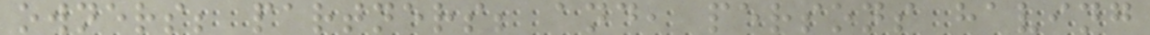owners; partners; and, persons having
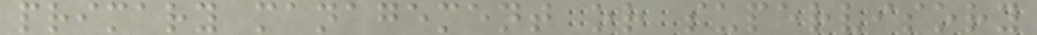primary management or supervisory
